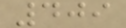409
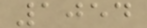1054
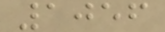1056
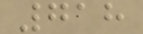718
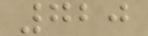720
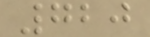720
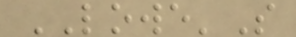LOWE'S
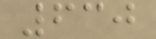630
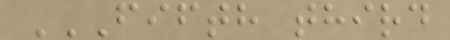FIFTH THIRD
